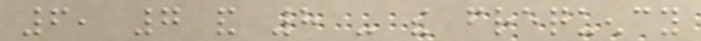6, 7 and 8 - the frequency
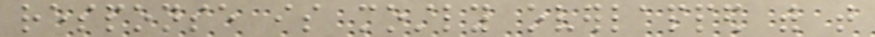response is mostly overlapped with that
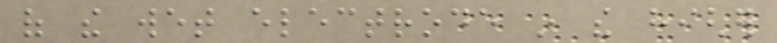of the wet electrode in the higher
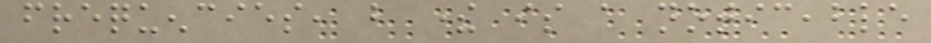frequencies, but there is a noticeable
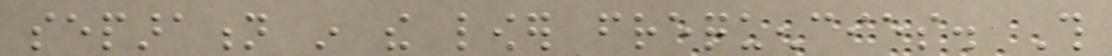separation in the lower frequencies. This
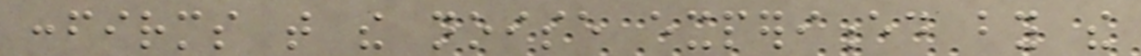confirms that the noise experienced by the
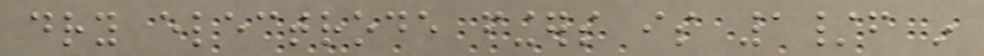dry electrode fingers is 1/f in
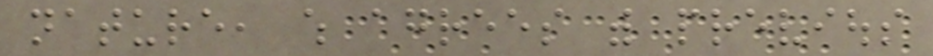nature, which agrees with previous
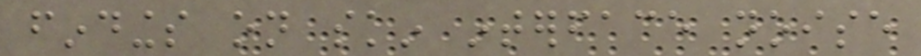findings on skin interface noise
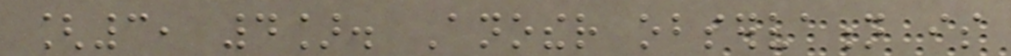[3, 4]. Another observation is
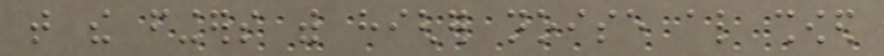that the fingers with higher noise also showed
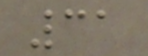31
